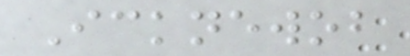Icknewob
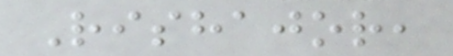Rishajor,
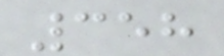358
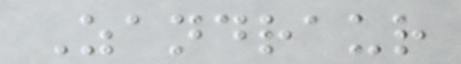Zandraur
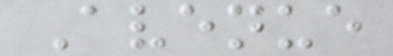Avenue
